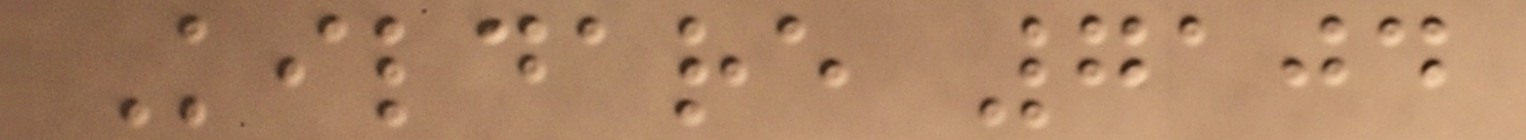Kildare 7104
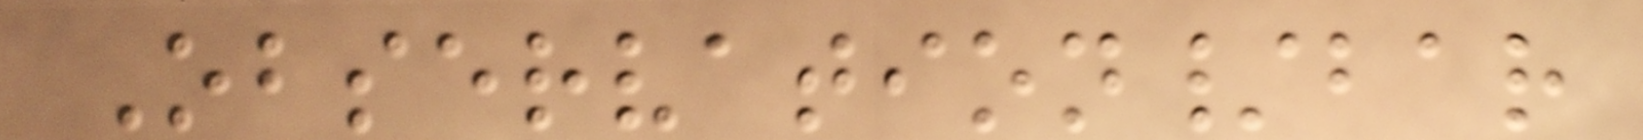Observation/bar
